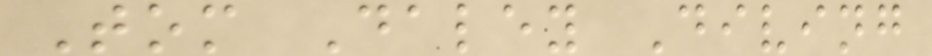Tom Daley Diving
